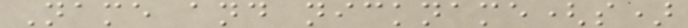Name and nickname(s)
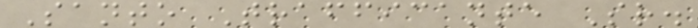Santo Trafficante Sr.
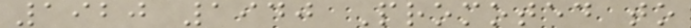1920 1940 Promoted to
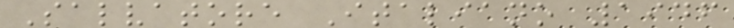Salvatore Italiano 1946
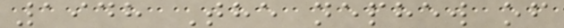1948 The nephew of
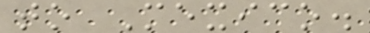to Mexico.
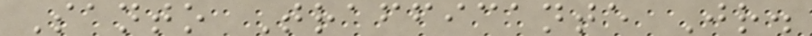Santo Trafficante Jr.
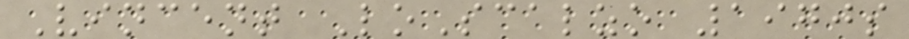Vincent LoScalzo 1970s
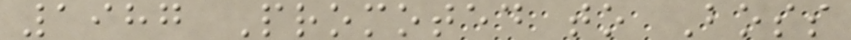1987 Promoted to Boss
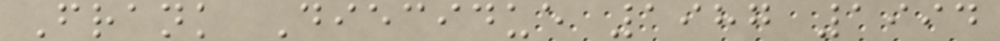Frank Diecidue 1987 1994
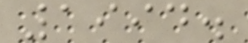1994.
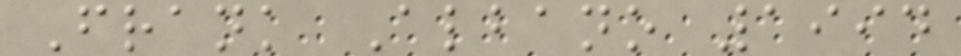Frank Albano 1994
